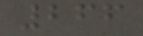266
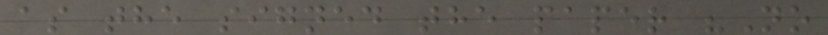as the signed the paper "No
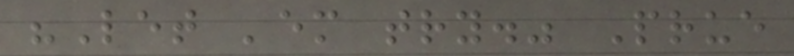"Let 'em try." Prue
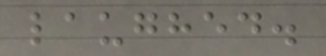laughed.
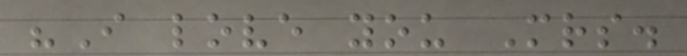"I love you Mrs.
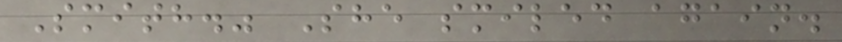Smith." She smiled again.
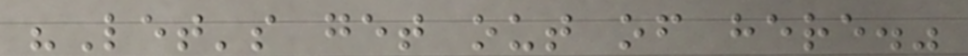"Let's get out of here."
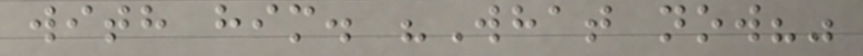with him. "What now?"
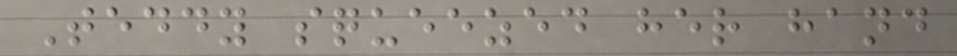Teddy squeezed her hand
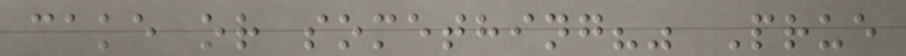cake or something?" Prue
